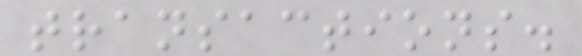transactions.
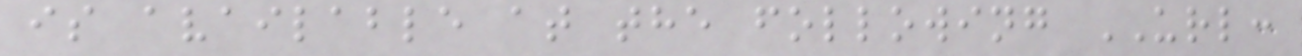is available at the following URL:
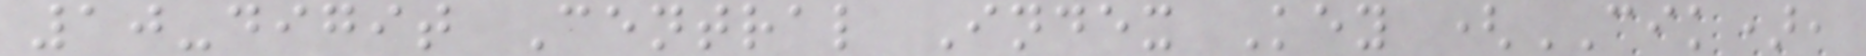10-digit Central Index Key (CIK),
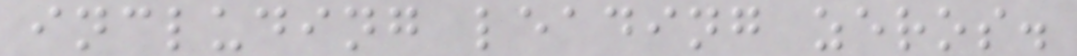including leading zeros.
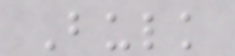Bulk
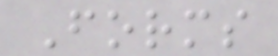Forms
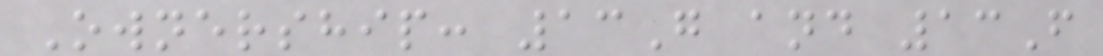Ownership: 13G and 13F
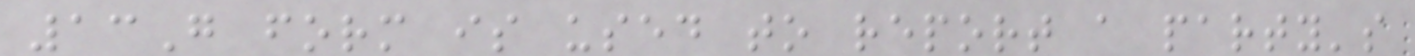13G form is used to report a party's
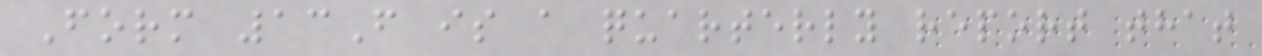Form 13F is a quarterly report that
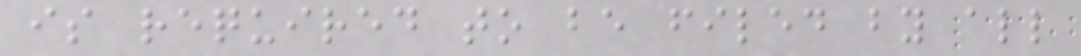is required to be filed by all
